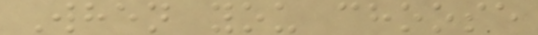When you choose
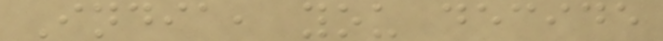India, you decide
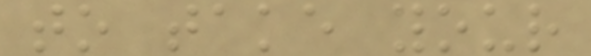to take your
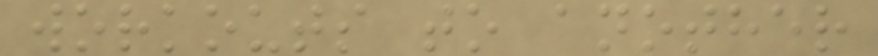workouts to another
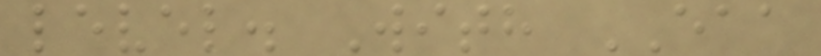level. With EAA
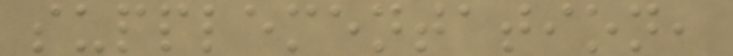supplementation,
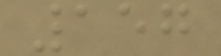157
